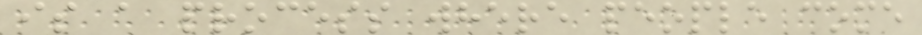is a process where people come
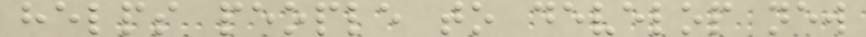helps people to develop new
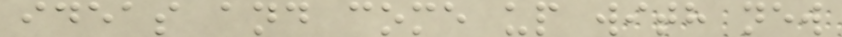ideas and come up with new
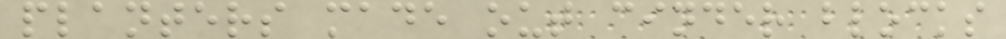planters made out cinder blocks
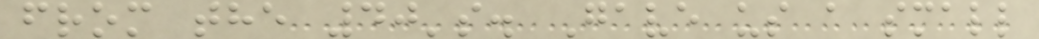from the 40's. Gave us a small
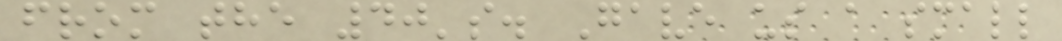from the 40's. Gave us a small
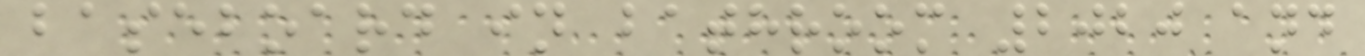baseboard in bathroom 2020 and
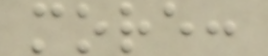more:
